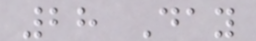28 Day
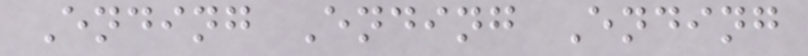Ending Ending Ending
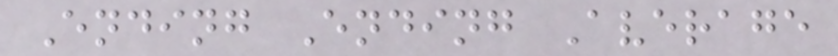Ending Ending Average
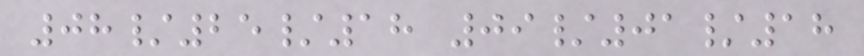08/25/18 09/01/18
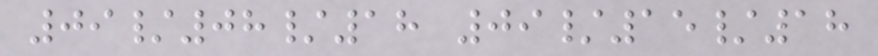09/08/18 09/15/18
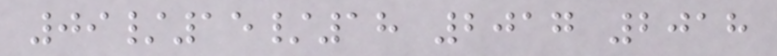09/15/18 2017 2018
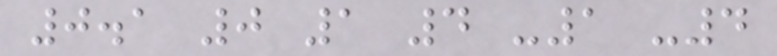0.1 0 1 4 -1 -4
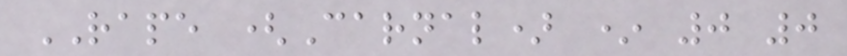RAPE (Carnal) * 0 0
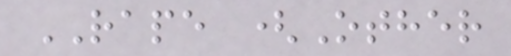RAPE (Other
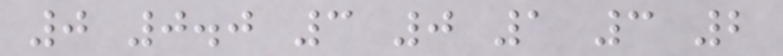0 0.0 3 0 1 3 2
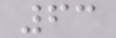63
